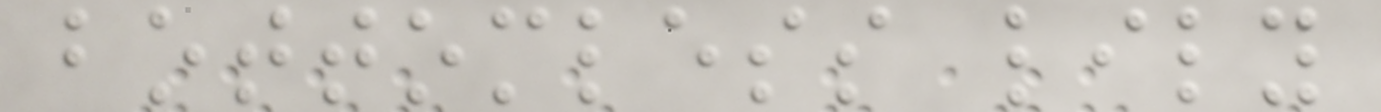bottomless lily
